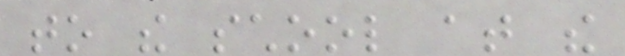to the school at the
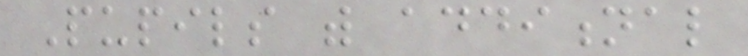Pupils with additional
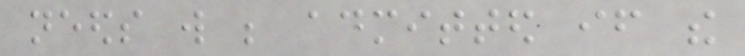needs will be admitted if the
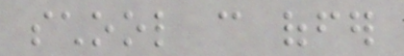school can offer
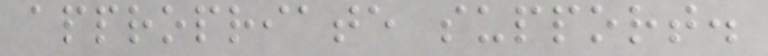appropriate support.
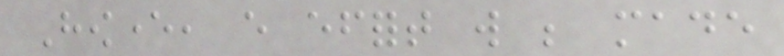However, every effort will be made
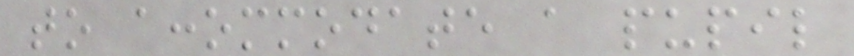to accommodate a pupil
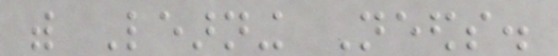with Learning Needs.
